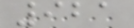921
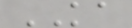KA
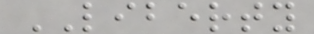LIBERTY
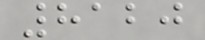8120
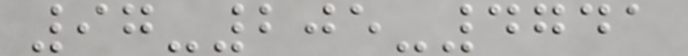97-205-4741
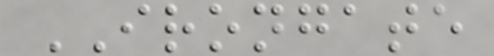IRONGATE
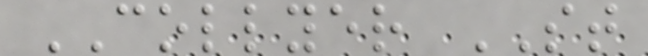COLLYER ST
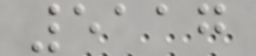5117
